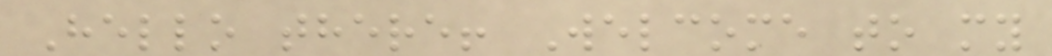Hello there! Welcome to my
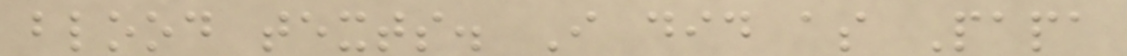blood texts. I did as Papa
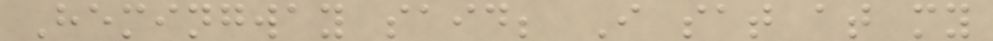Hemingway said; I sat at my
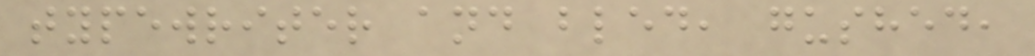typewriter and bled, gushed,
